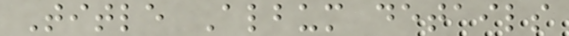Title Album details
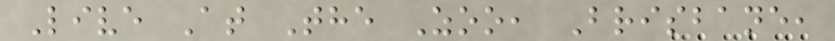Live At The Zoo, Brisbane,
